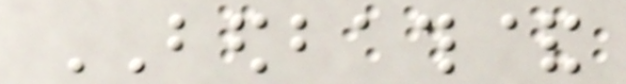BEDBATH&
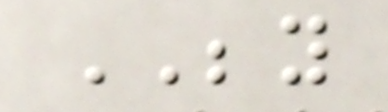BEYOND
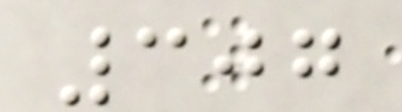307
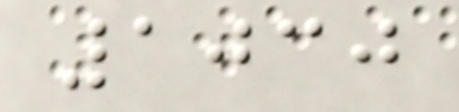1030
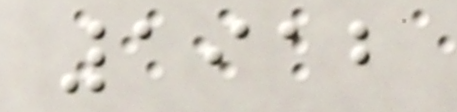1912
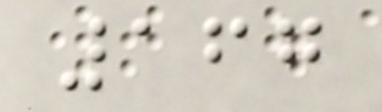167
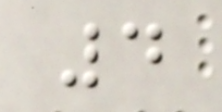4
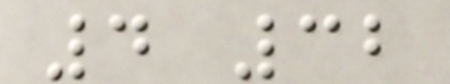4 32
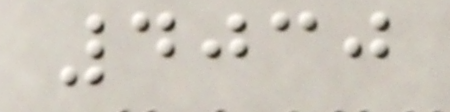4030
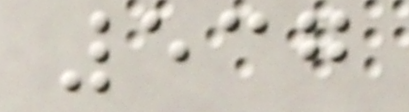537
